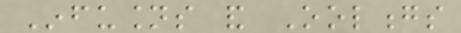Infusions and Oolongs
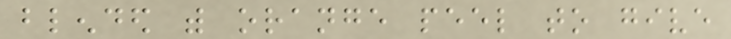blended with orange peel to give
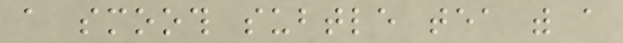a smooth subtle tea with a
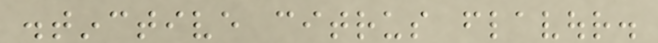distinctive citrus flavour.
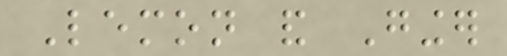Lemon and Ginger
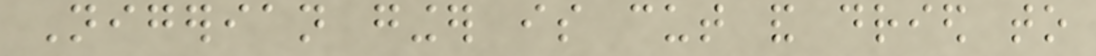Nigerian ginger is cut and dried to
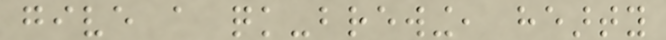give a quick-brewing, hearty
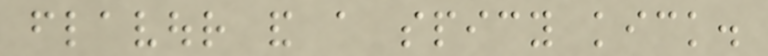flavour and a spicy kick.
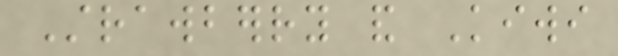Strawberry and Kiwi
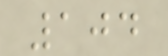104
